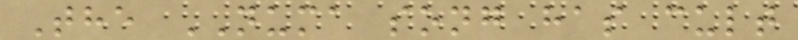The NUMA song has cult
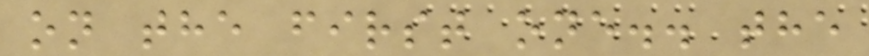on the first one.. the
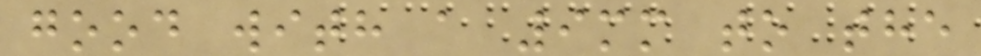good with a 9mm to the
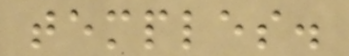temples.
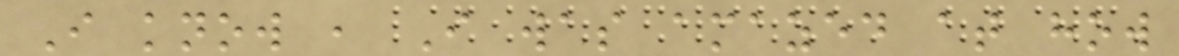I know , I was amazed at how
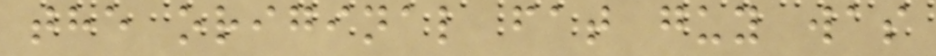the original fat guy was
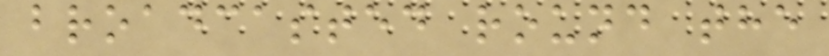broadcasted round the
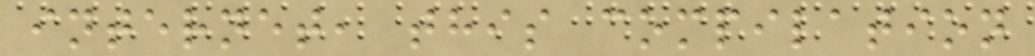internet, this compilation
